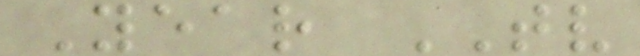Year TV
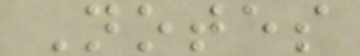Notes
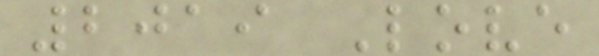2019 Love
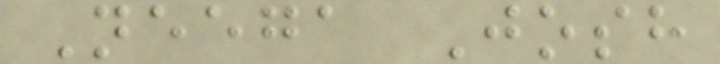Neega Josh
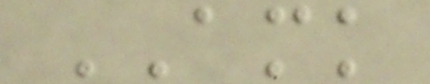AMK
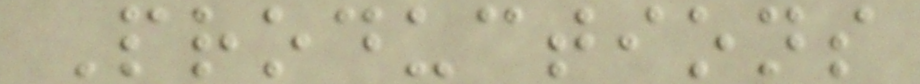Productions
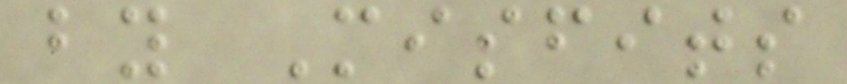by Misfits
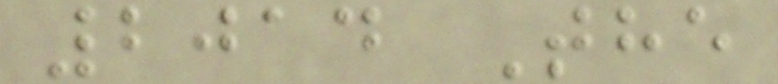2014 The
